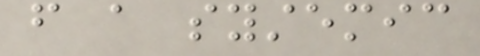from a systemic
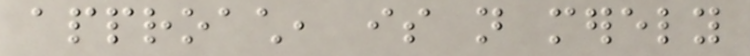approach, is not merely
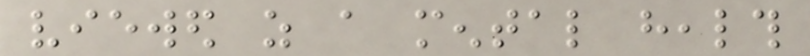viewed as a mental health
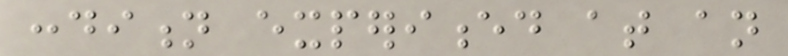condition experienced at an
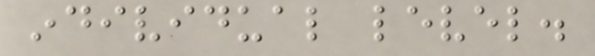individual level.
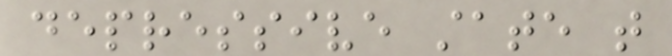depressive state that
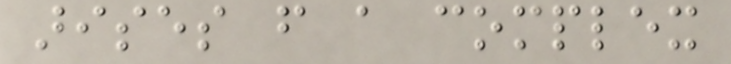arises from a complex
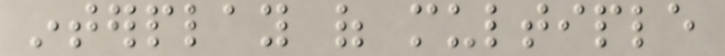interplay of multiple
